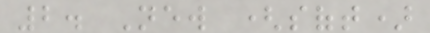2. New (soft)
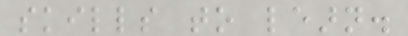skills to learn.
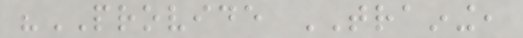"PROVIDE TRAINING,
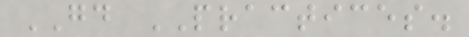GOOD PRACTICES.
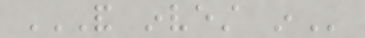AND INVEST IN
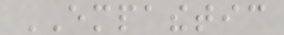EMPATHETIC
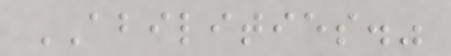ABILITIES."
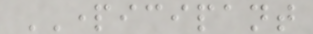PARTICIPANT
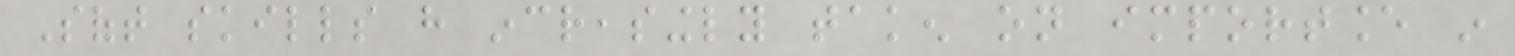Soft skills have increasingly taken on importance in
